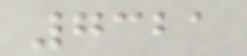7321
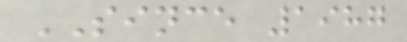SINCE 1987
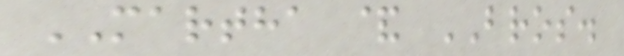MARTHA & BROS.
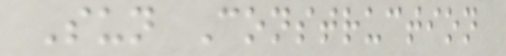Sun Construction
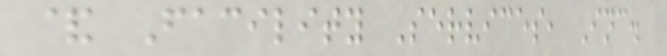& Facility Services, Inc.
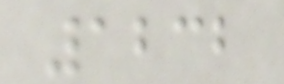1232
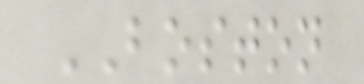BOSTON
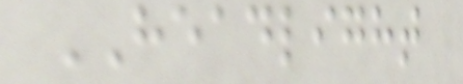HEADLIGHT
